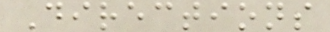Directions
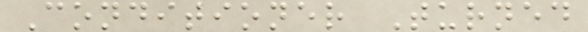Conditioner Turned
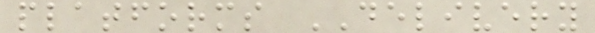platforms DELIVERY
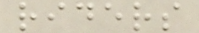riders
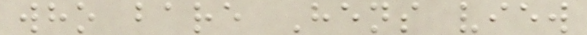who bare Hens view
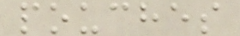pouches
